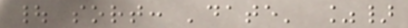| sort: 'date' %}
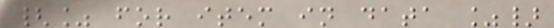{% for item in data %}
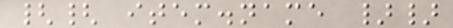{{ item.name }}
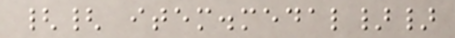{{ item.medal}}
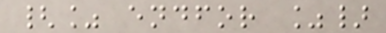{% endfor %}
